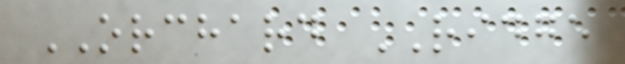ORCHARD RIDGE
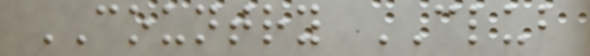COUNTRY CLUB
